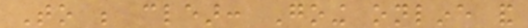To be clear: Going online and
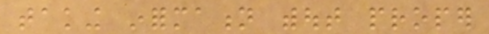taking information without proper
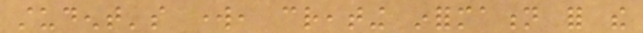student's work, creating information for the
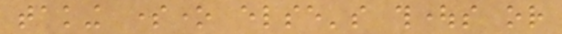taking someone else's thoughts or
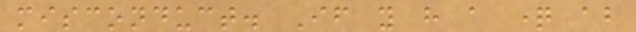misconduct. If you have a question about
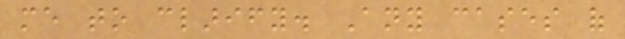me to clarify. Any cases of
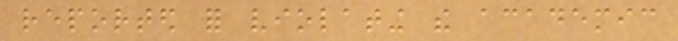reported for violating the academic
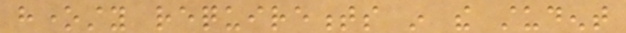honesty requirements in the student
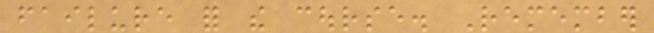failure for the course. Remember
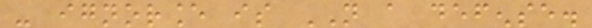- ignorance is NOT a defense.
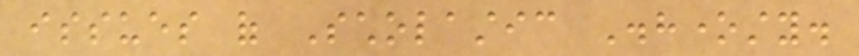issues of Scholastic Dishonesty.
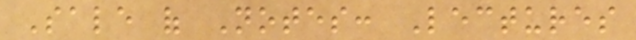Sale of Notes: Lectures
